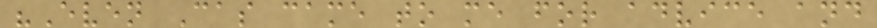"Even Cas came to me for advice and
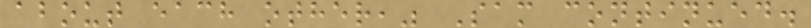about each other," Sam continued.
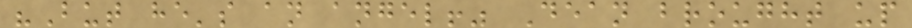"But he's an angel!" Dean brought up
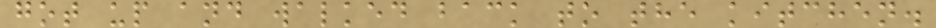got up and walked back to the kitchen.
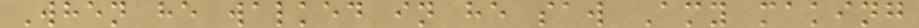When he walked in he saw Amy making
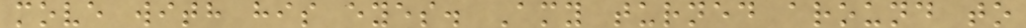move with his eyes. Amy turned around to
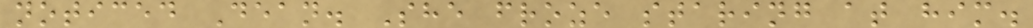noticed Dean. She froze staring at him.
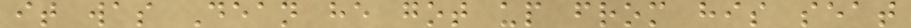it was Dean he got up from his seat
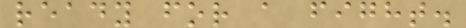ready for a fight.
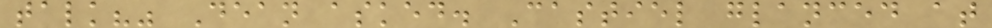talk?" Dean asked. Castiel glanced at
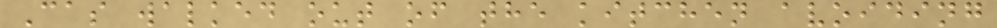Cas walked out of the kitchen avoiding
